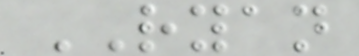RYAN
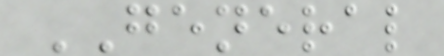GENERAL
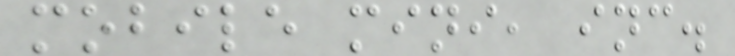mobile mini, inc.
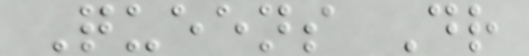Queens Dr
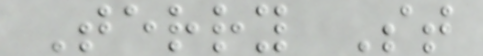Terry St
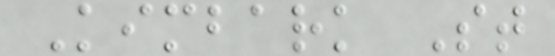Kimbark St
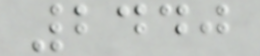2440
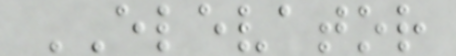ELEVATOR
